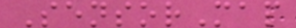SensorMap
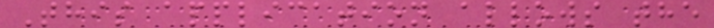This application allows the
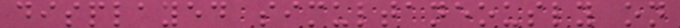displayed simultaneously on
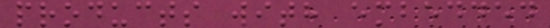products with embedded
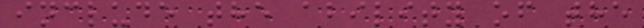include the ability of the
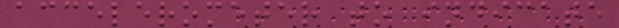accelerometer to indicate
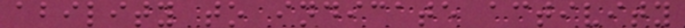ability to indicate activity
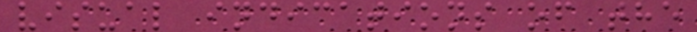visual indications of the
